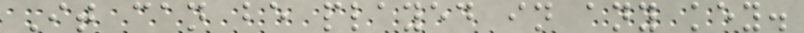It can be played in any key.
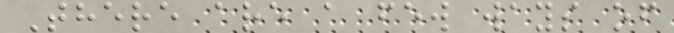There are a few ways of
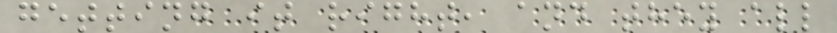getting it right, and they all
